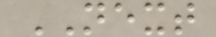NEXT
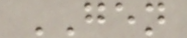GEN
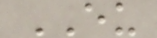EU
